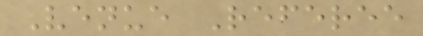Venue Referee
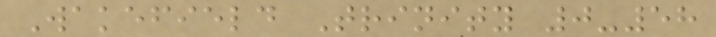Wakefield Trinity 0-58
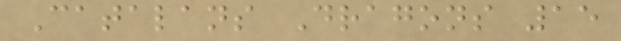Catalans Dragons 15
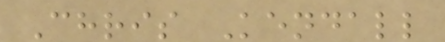Chris Kendall
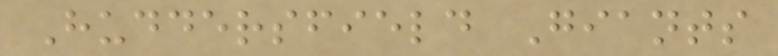Huddersfield Giants
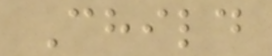Child
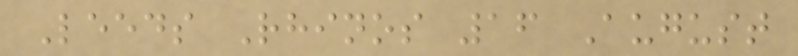Leeds Rhinos 16 August
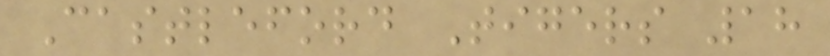Castleford Tigers 18
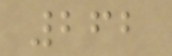262
